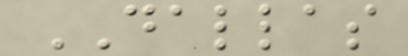DALLAS
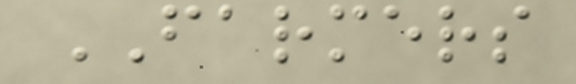FARMERS
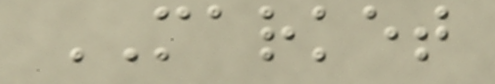MARKET
